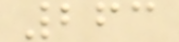263
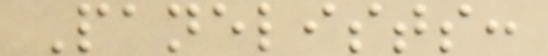Panelists:
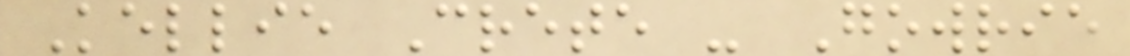Kellie Crete - Gowrie
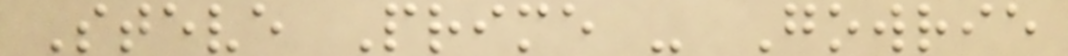Steve Prime - Gowrie
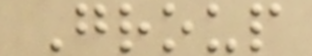Group
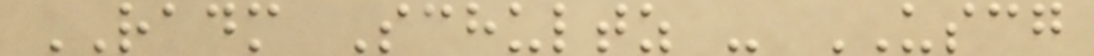RADM Schultz - USCG
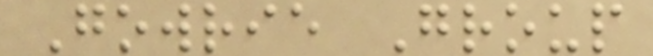Gowrie Group
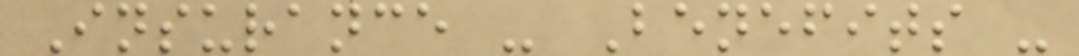Insurance - Benefits -
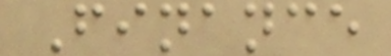Finance
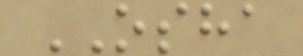OSHA
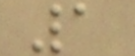1
